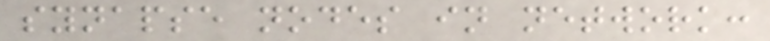synapse nodes in network:
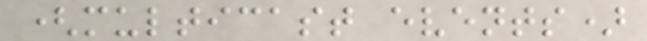(multicast events)
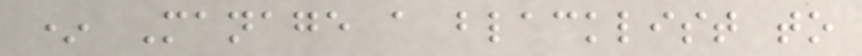* Manage a blacklist to
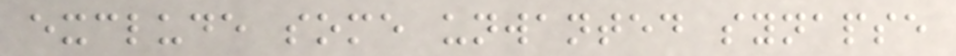exclude some unwanted synapse
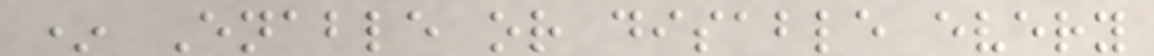* Enable or disable every
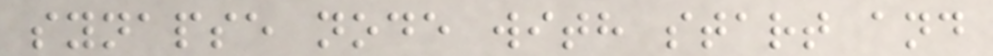synapse node with start and
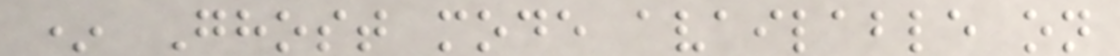* Ghost mode available on
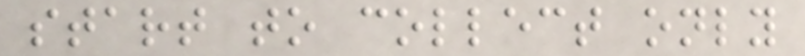start to collect only
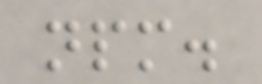npm.
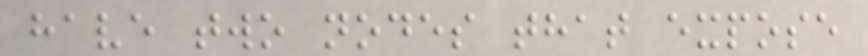have two nodes that expose
